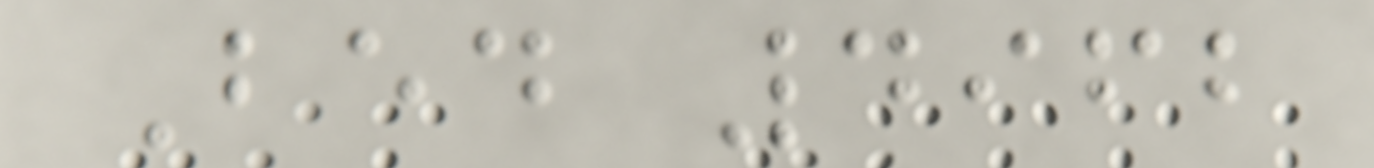Bed 4962
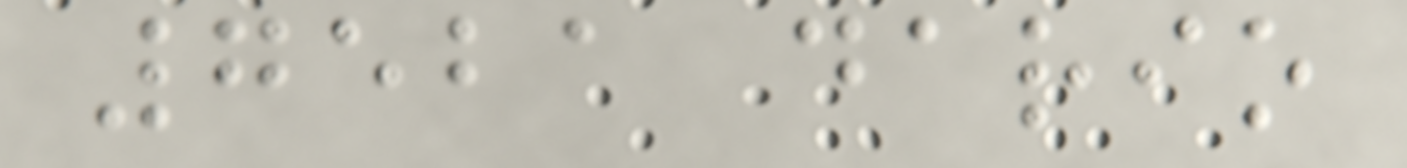7521 dario
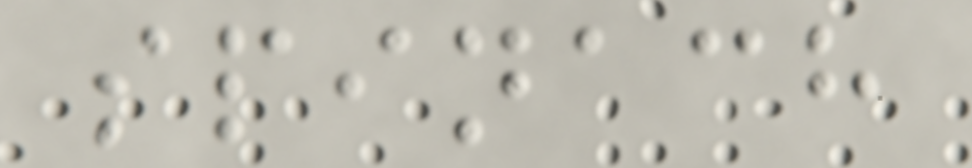spinach
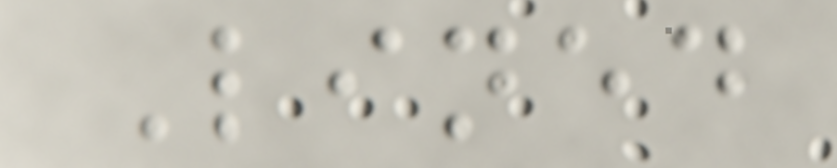Lined
